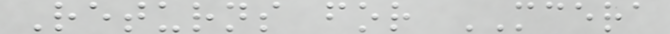Returns for MCERA
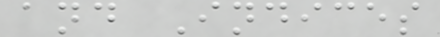and Indices
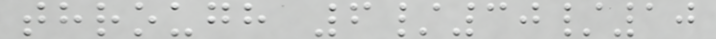through 6/30/10
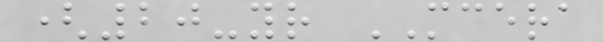(20-yr MCERA
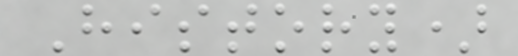History)
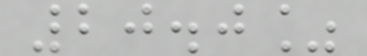20.0%
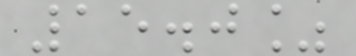15.0%
